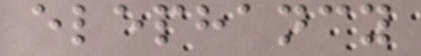elephancy
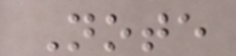Note
